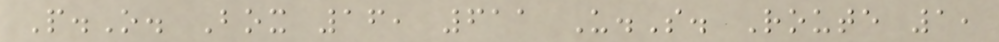P.O. Box 16, 611 U.S. Route 1,
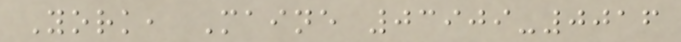York, Maine 03909-0016
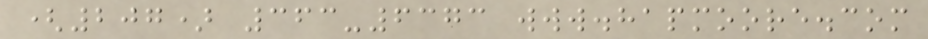(207) 363-6373 www.hapmoore.com
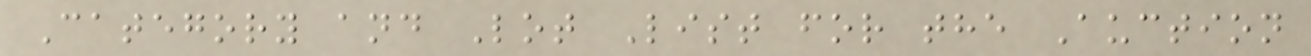Category and Lot List for the Auction
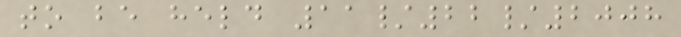to be held 11/22/2008
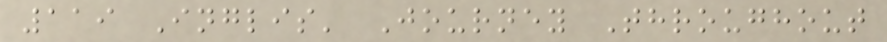119 Inglis' Journey Throughout
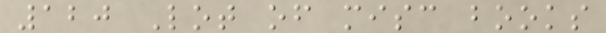120 Lot of misc books
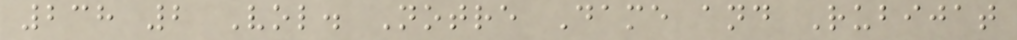238 2 Vol. Notre Dame and Rubijat
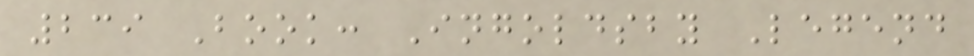239 Book: Ingoldsby Legend
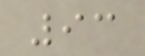93
